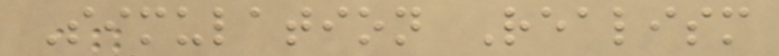Simulation Realism
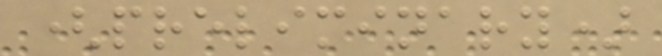(preliminary)
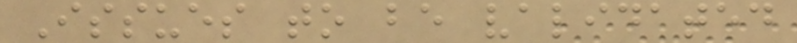Issues to be validated
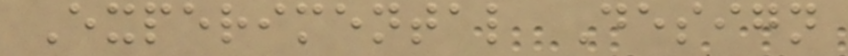Experimental Design
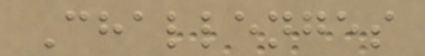Challenges
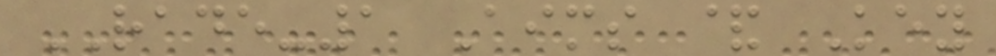RADE-1 Aims & Key
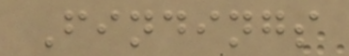Findings
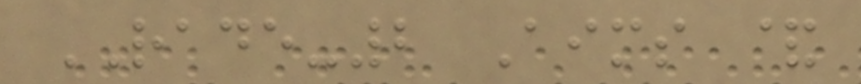RADE-2 Aims &
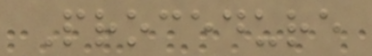Procedure
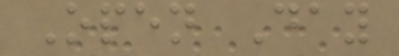Open Day
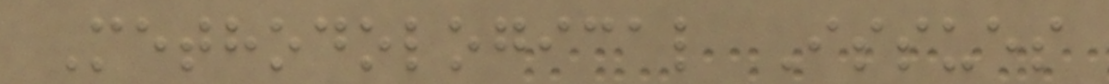Methodological Issues
